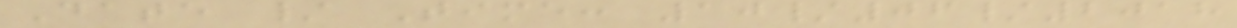Date / Time: 10/06/2018
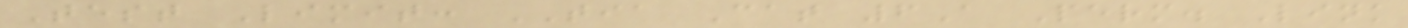Test Limit: TIA Cat 6A Perm. Link
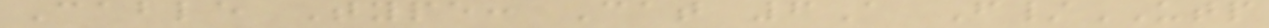Cable Type: Cat 6A F/UTP
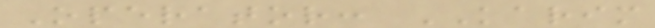Operator: KARIM
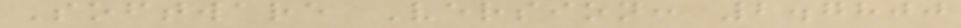Software Version: 2.7800
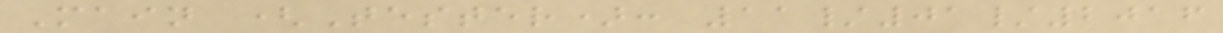Main (Tester): 11/01/2016
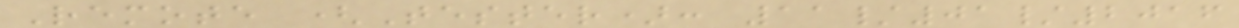Remote (Tester): 11/01/2016
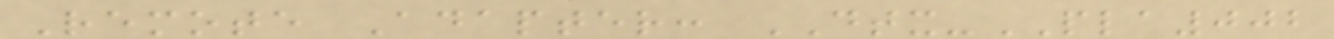Remote Adapter: DTX-PLA002
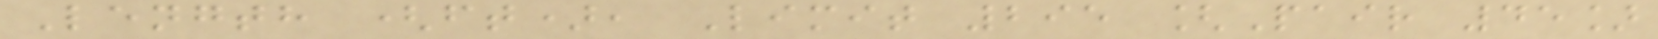Length (ft), Limit 295 [Pair 45]
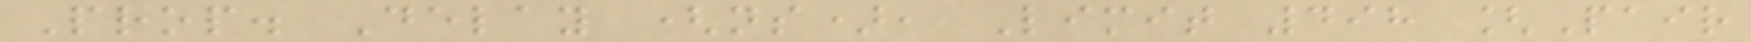Prop. Delay (ns), Limit 498 [Pair
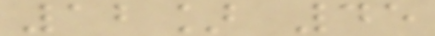12] 45
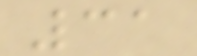31
